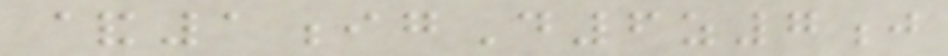&1igD6z7j
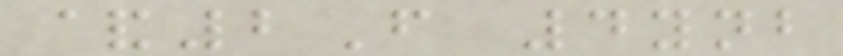&2F 4ynb
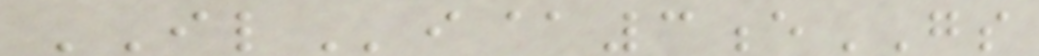ILi@3eGS
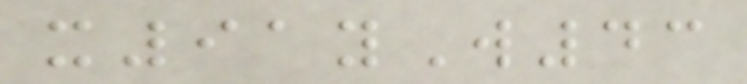x91yW43
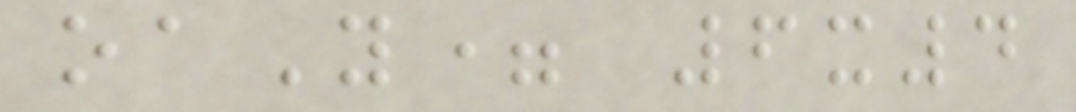oaY= 6x4
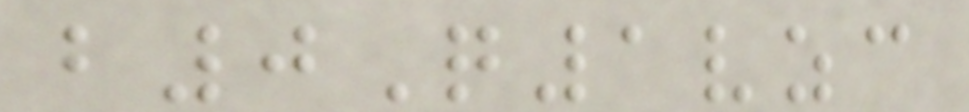b0Q1vzc
